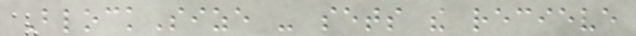BlockSize - sets the recieve
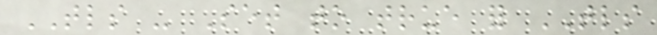TLS - Set to true for TLS
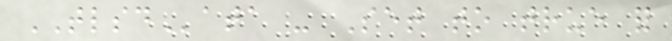TLSData - Set to true for
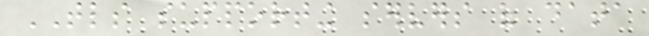TLS supporting servers of data
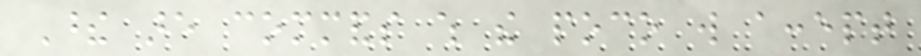These are commands which the poco will accept
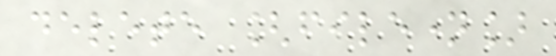delete [filename]
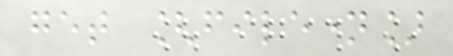get [filename]
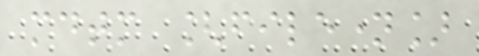mdtm [filename]
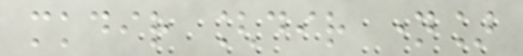mkdir [dir name]
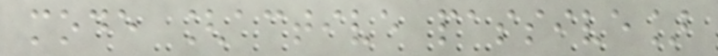mode [active passive]
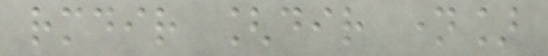rmdir [dir name]
